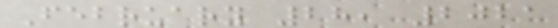February 28, 2021
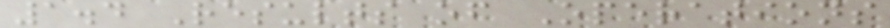1.4 Results of Operations
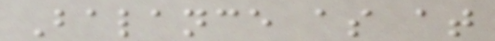Balance as at
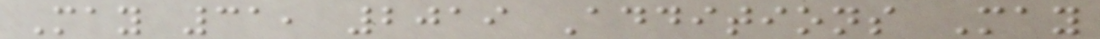May 31, 2019 Additions May
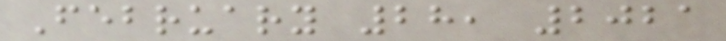February 28, 2021
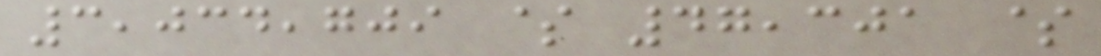3,034,709 $ 47,301 $
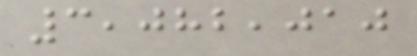3,082,010
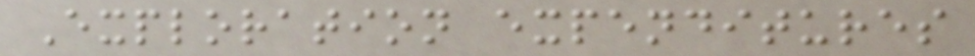Exploration expenditures
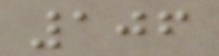106
